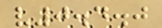v0.4.0
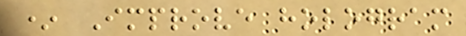* Improve hologram
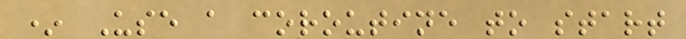* Use a coroutine to start
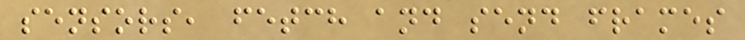sensors, fetch and send frames
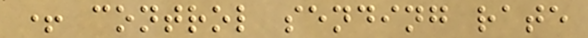+ control sending rate
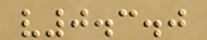v0.3.0
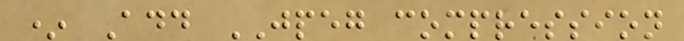* Add JPEG compression
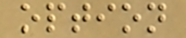option
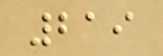219
